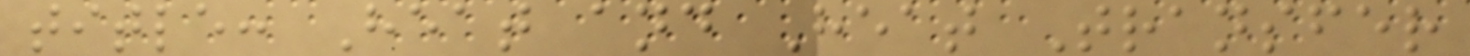title: Heat and Heat Transfer
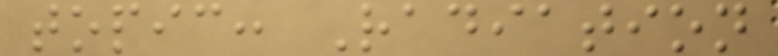topic: Radiation
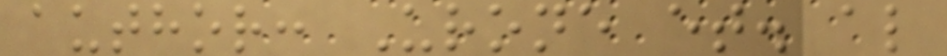author: Urone et. al
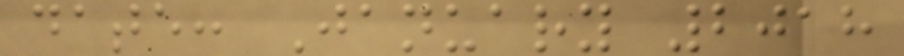date: January 2018
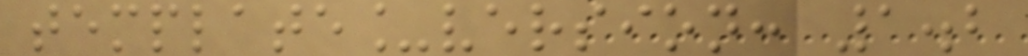template_version: 1.2
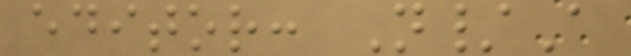editor: N/A
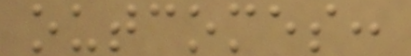outcomes:
